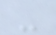-
